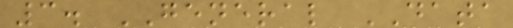3. GENERAL DATA
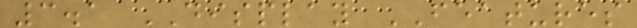3.1 DISPLAY FEATURES
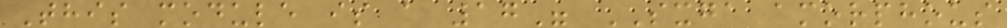This module is a 17" SXGA amorphous
